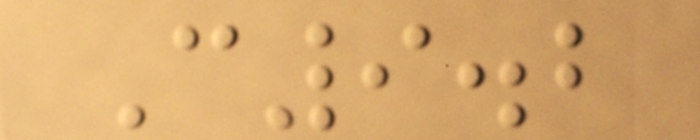C9.2
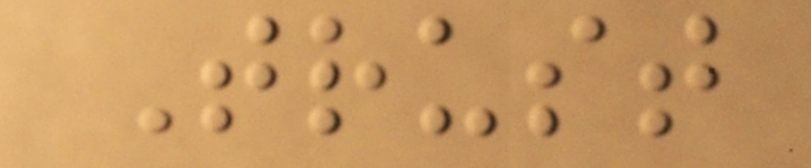Trust
